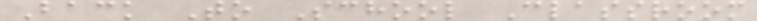Back To School Classroom
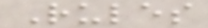Rules
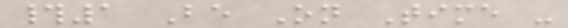#1 Be On Time -
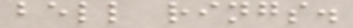bell rings.
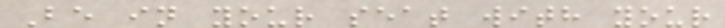Be in your seat with your
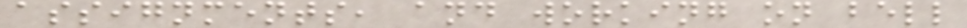assignments, and working on bell
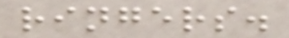ringers.
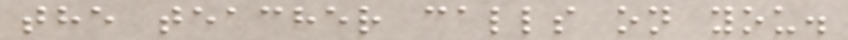the teacher calls on you.
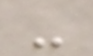-
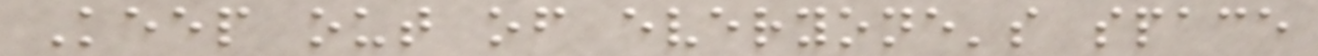Keep out of everyone's space
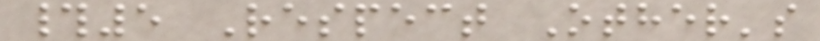#5 Respect Other's
